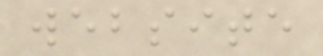website
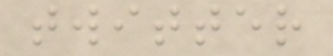twitter
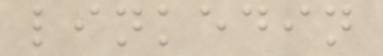linkedin
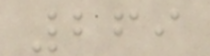269
